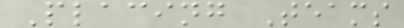Placing Teams
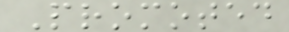Promoted
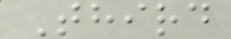Third
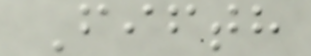Fifth
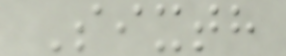Sixth
